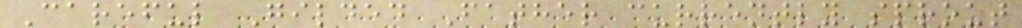Careful Gilded Father currently sprout
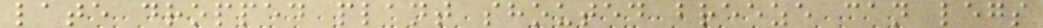late dropped plant shouted breeze can legs
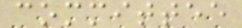committee
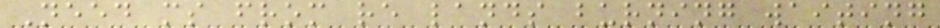Need ms from re lands burning waiting
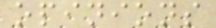opinions
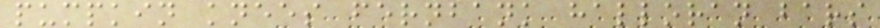pumpkin knees fernbank halloran bars
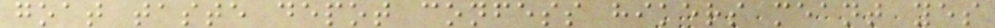goat taste depot confess hikers meant yes
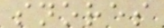snores
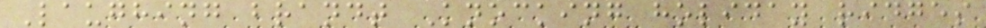Laughing brandt Knocking holiday ridges
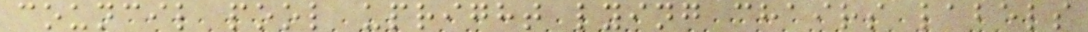council pool upright lying chairs labels
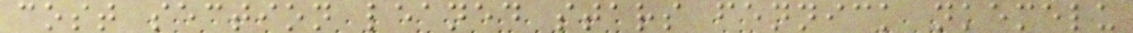cost section leaned stars fennick nkemelu
